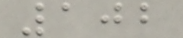102
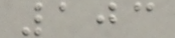103
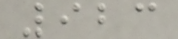923
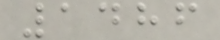1486
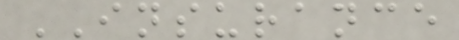INSURANCE
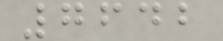7642
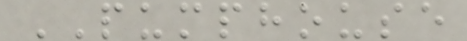PUMPHOUSE
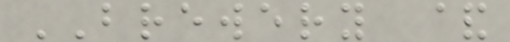BREWERY &
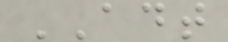ADT
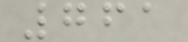761
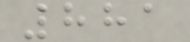881
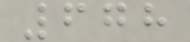678
